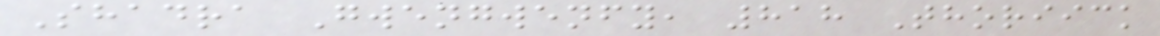Shadra Gwengwenfy, 818 Thoriick
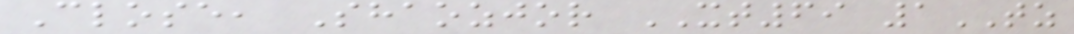Close, Shaozjor XT69 1TZ
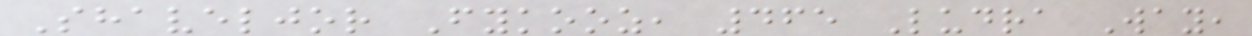Shaveljor Fykooz, 465 Ludra Way,
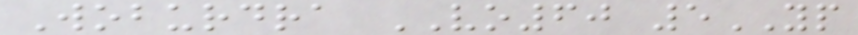Woburdra VO60 5YP
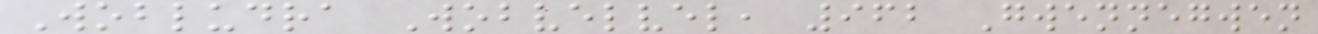Wobludra Wobvelvel, 962 Gwennegwen
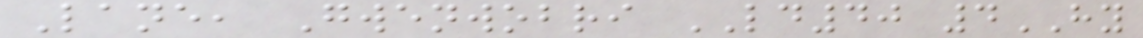Lane, Gwenwobri LD40 4HY
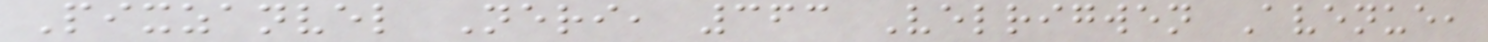Pixzanvel Neri, 363 Velrigwen Avenue,
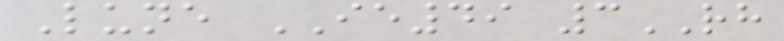Lune IE49 3RH
